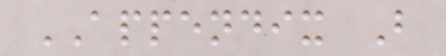APPENDIX B
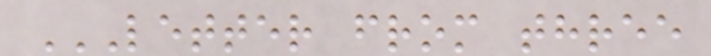LETTER FROM THREE
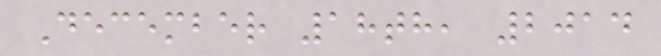December 18th, 2014
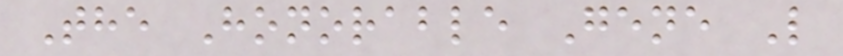The Honorable Gene L
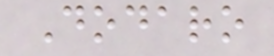Dodaro
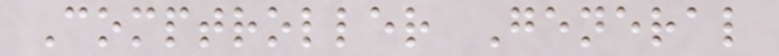Comptroller General
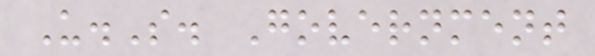U.S. Government
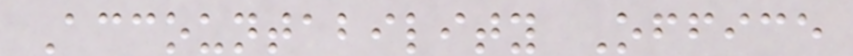Accountability Office
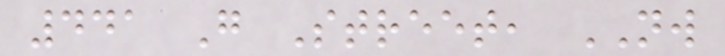441 G Street, NW
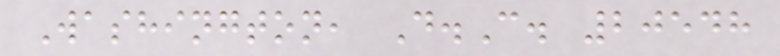Washington, D.C. 20548
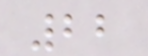22
